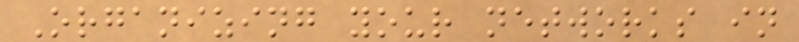Organizing your networks in
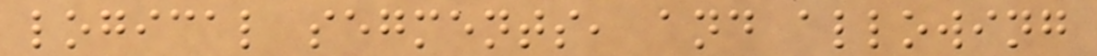logical segments, and allowing
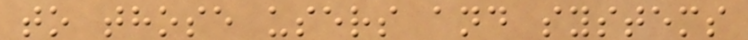to those users and systems
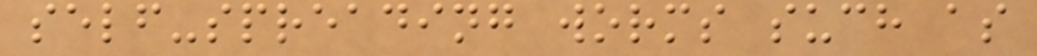self-spreading worms such as
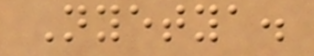Nyetya.
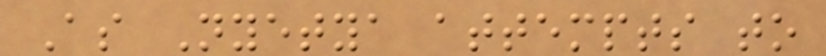As Nyetya attempts to
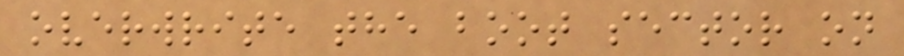overwrite the boot sector on
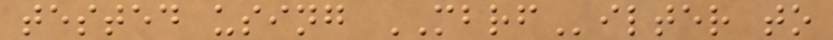tested using MBRFilter to
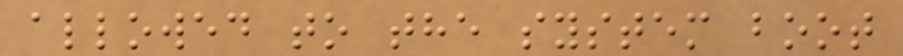allowed to the system boot
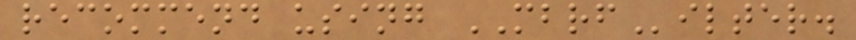recommend using MBRFilter.
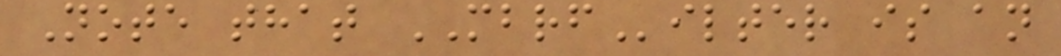Note that MBRFilter is an
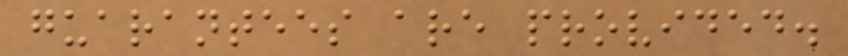guarantees are provided.
